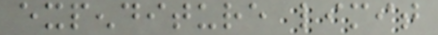expenditure limit
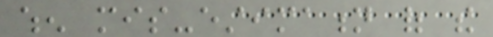when mis-estimation of the
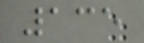135
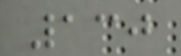130
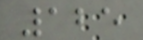125
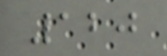120
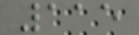115
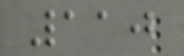110
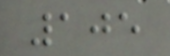105
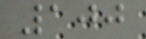100
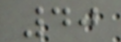40
